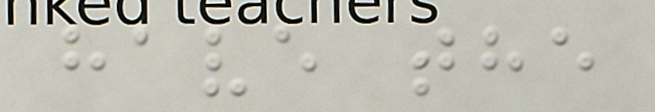have the
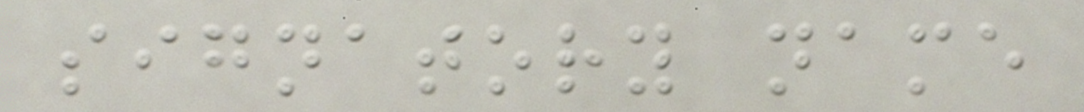signatory name
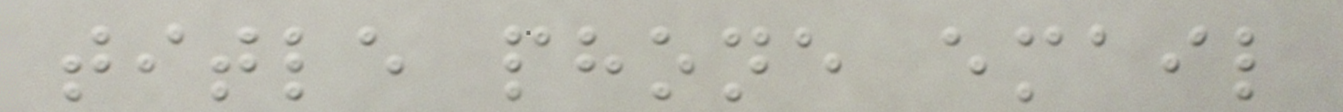title phone email
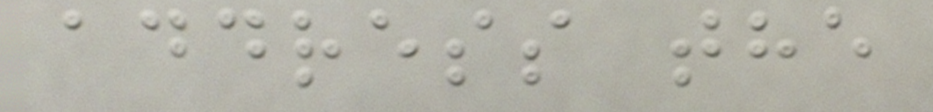address the
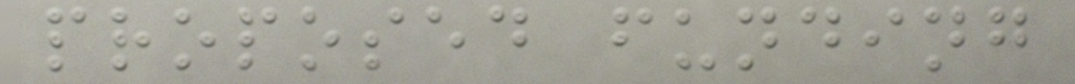proposed funding
